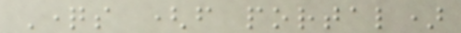Questions (from portal)
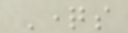Questions
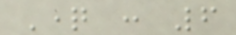Question : 6
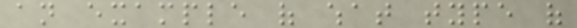an example of what type of
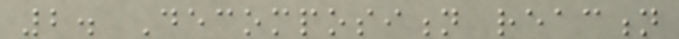2. Decomposition reaction
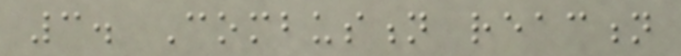3. Combustion reaction
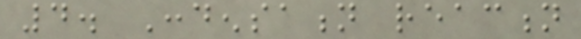4. Condensation reaction
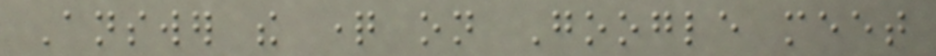Answer the question on Google meet
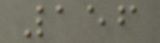156
